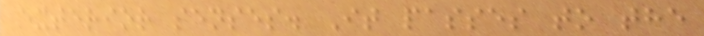exterior senses. It passes to the
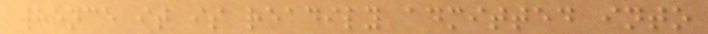whence it is readily admitted into
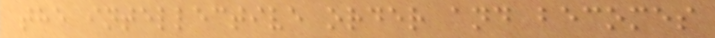the intellective order and becomes
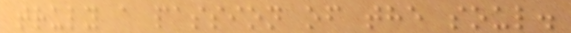truly a passion of the soul.
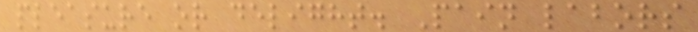pleasure or delight. Pain labors
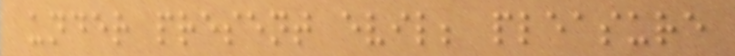under present evil; pleasure
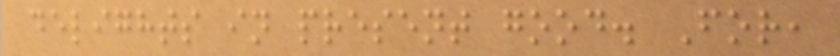delights in present good. For,
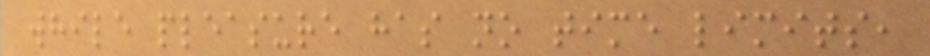while pleasure has no time limits,
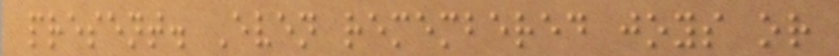present. Even remembered joys or
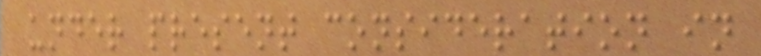under present consideration in
